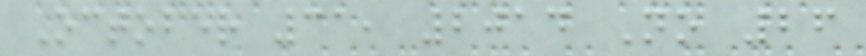October 31, 2014 No 26
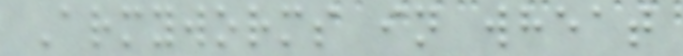Armyworms in wheat
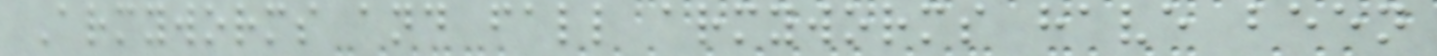Armyworms and fall armyworms have been
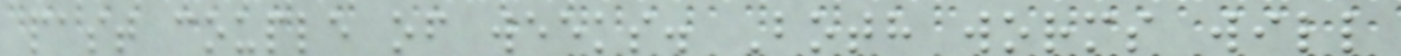past couple of weeks. Both worms will
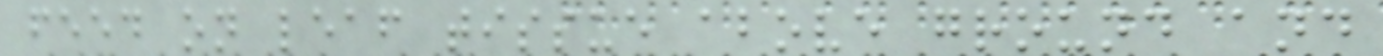feed on leaf tissue above ground and
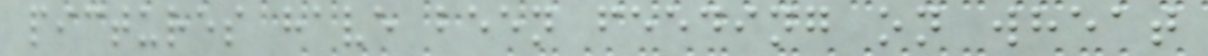pictures have been feeding on wheat
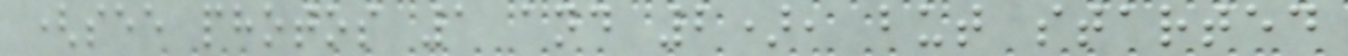(see photos 1 and 2), but started
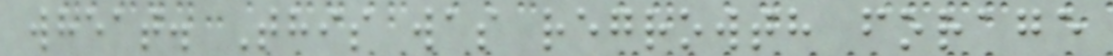wheat. This was regrowth forage
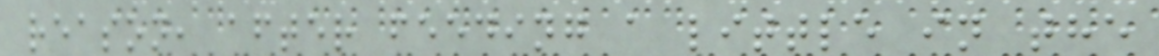reason, after feeding a little in the
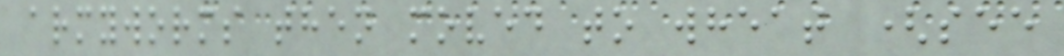armyworms then moved to wheat (see
